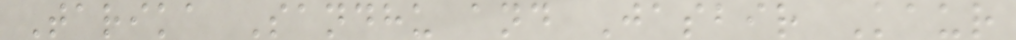Tarika Sandhu and Jasbir Kaur
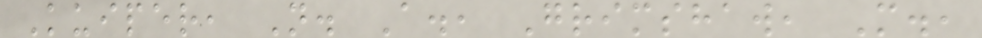Kuiper, N. A., Grimshaw, M.,
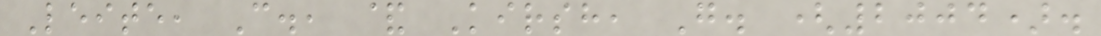Leite, C., & Kirsh, G. (2004).
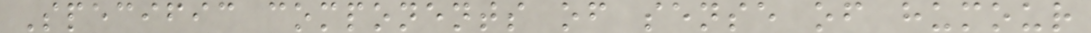Specific components of sense of humour
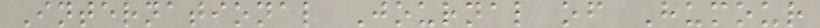International Journal of Humour
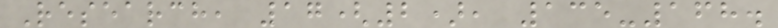Research, 17(2), 135-168.
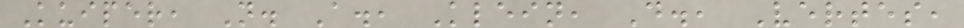Kuiper, N. A., Klein, D., Vertes,
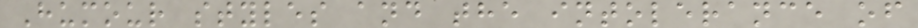Humour styles and the intolerance of
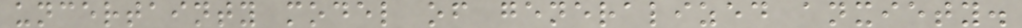uncertainty model of generalized anxiety.
